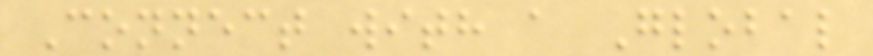Connect with a Global
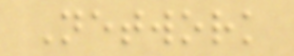Network
